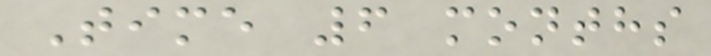Time 6 months
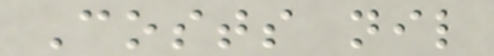Costs nil
